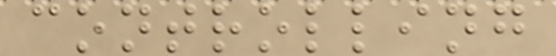controlling
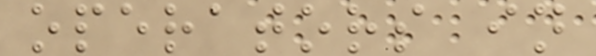operators in
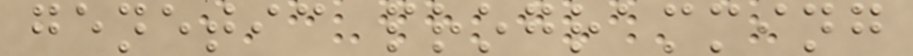genetic programming
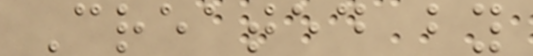Created by
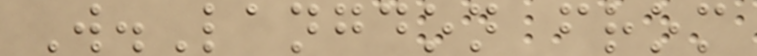W.Langdon from
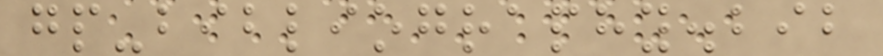gp-bibliography.bib
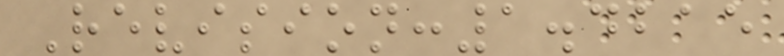Revision:1.4215
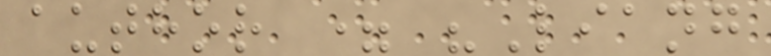author = "Liang
